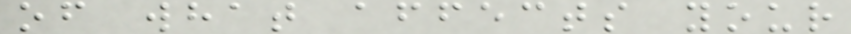of what affects your
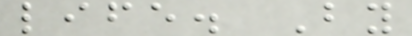life. By
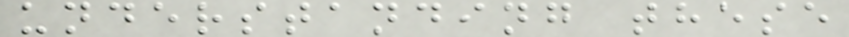understanding these
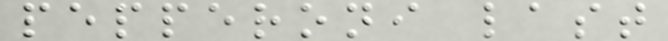pepperoni last
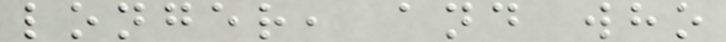longer, and who
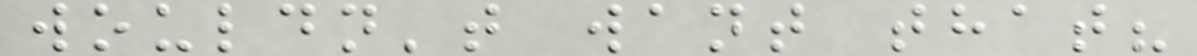wouldn't want that?
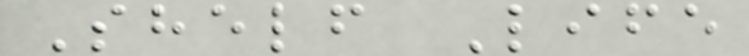Shelf Life
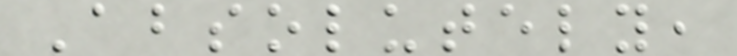Absolutely,
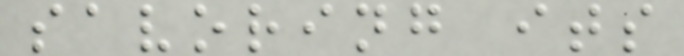savoring its
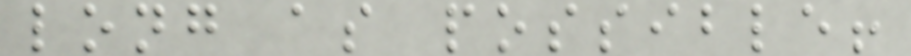long as possible!
